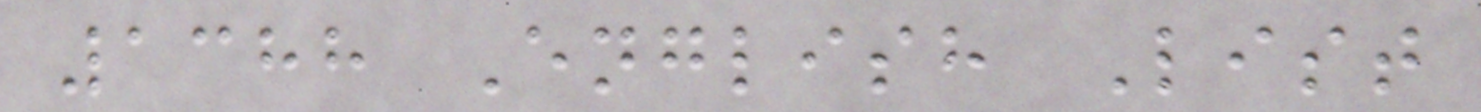1388 English List
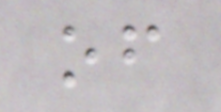of
